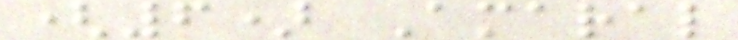(6) Amaral
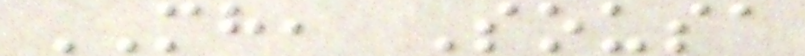MH, Sousa
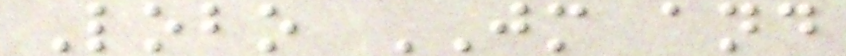Lobo JM and
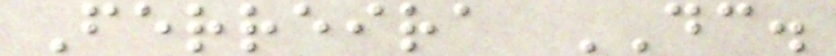Ferreira DC.
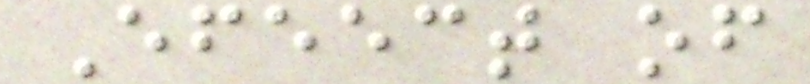Efeect of
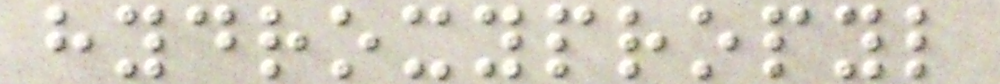hydroxypropyl
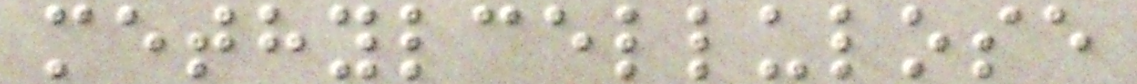methylcellulose
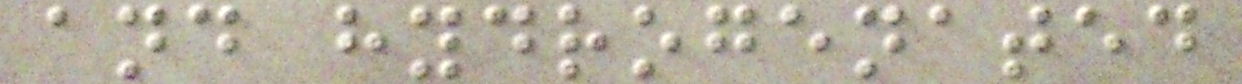and hydrogenated
